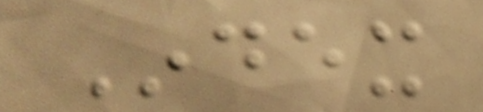Index
